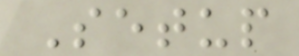Setup
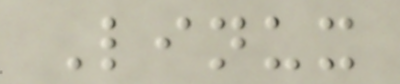Linux
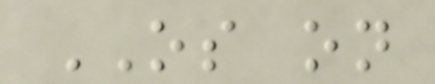OS on
